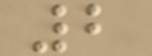2
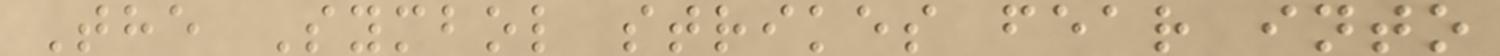The Symbol strikes fear into
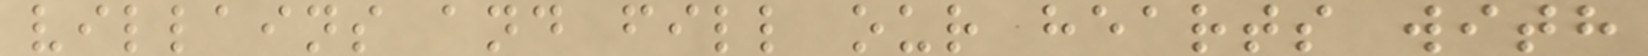villains and fill our hearts with
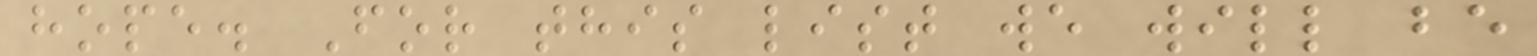hope. For this list we will be
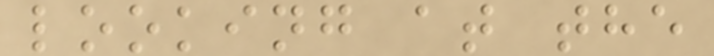looking at the
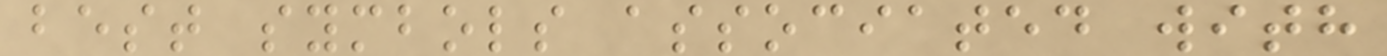best symbols associated with
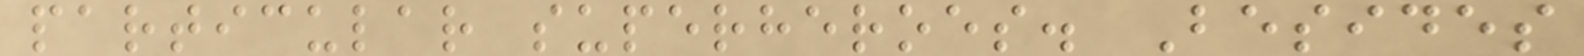particular superheroes. Besides
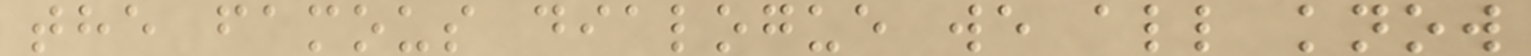the famous dialogue we all know
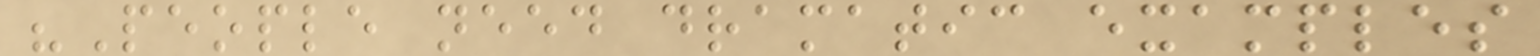"People need dramatic examples
